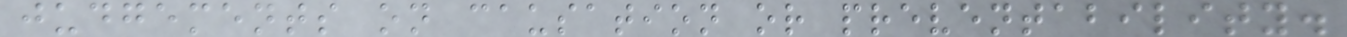judgements on causation or preventability.
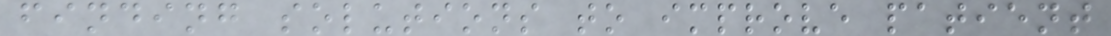finding solutions to improve patient
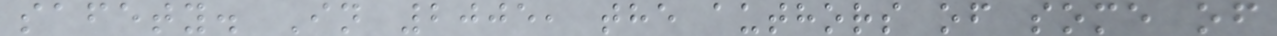safety. In 2005, the authors of some of
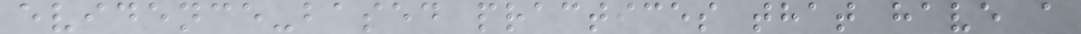evidence-based practices that have a
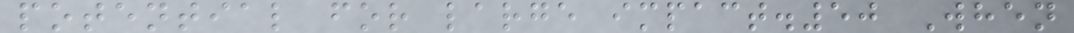potential for large impact.50 When
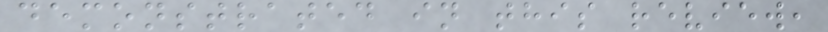demonstrated in this review,
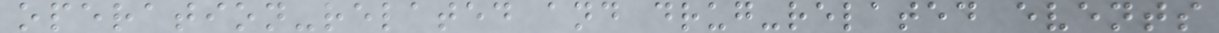operation-related and drug-related events
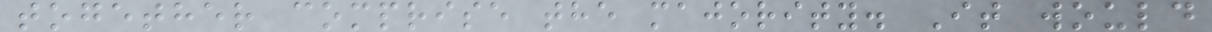together comprise the majority. It would
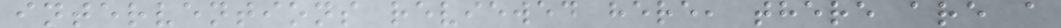interventions reviewed here, there are a
